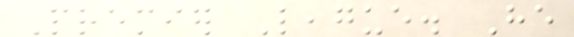Premier League. He
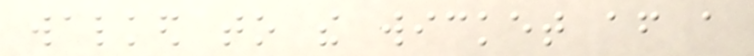walked to the wicket after a
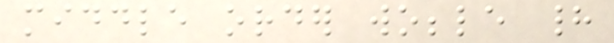middle order wobble had
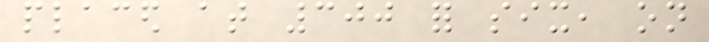placed at 300 for six, on
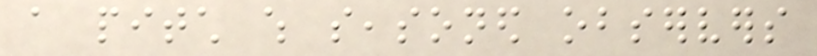a pitch which seasoned observers
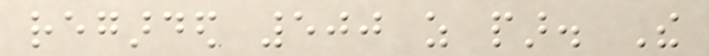regarded 500 as par. The
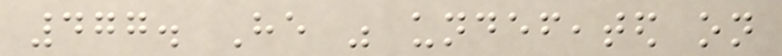477. He was undefeated on
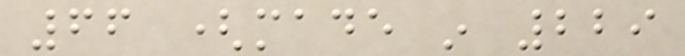66 (made in 229
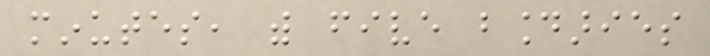minutes, with five boundaries
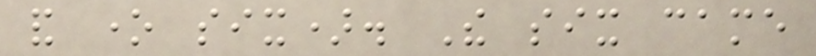and one six). The six came
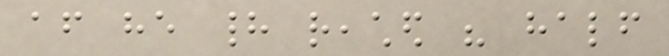after he had reached his half
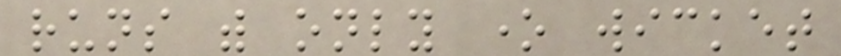runs with only one wicket
